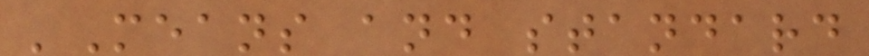'Means and standard
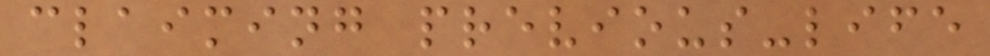claiming previous-life
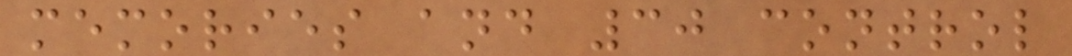memories and 30 control
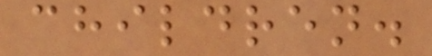children.
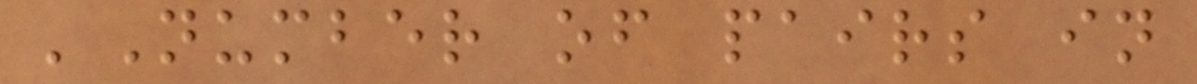'Number of pairs in
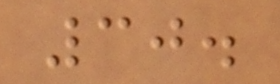30.
